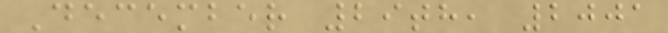December 29th, 2001
